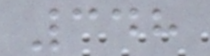348
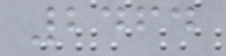2464
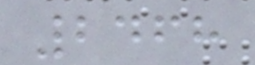2468
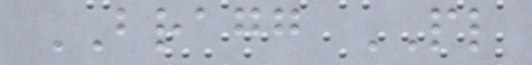BRAGG PL
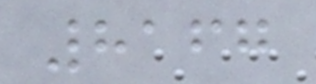8167
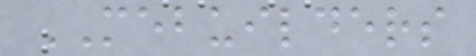MEBUILDERS
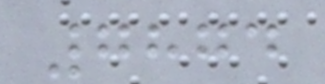7874
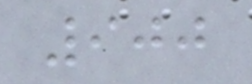900
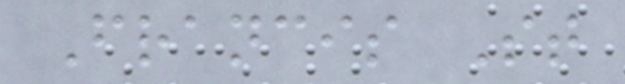Francis St
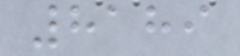8189
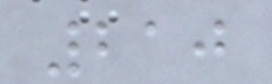210
